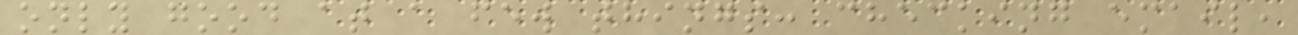only good at a few things: checking email,
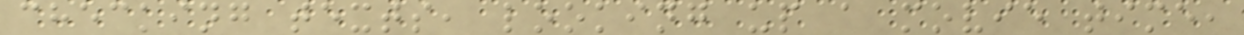checking texts, looking up a movie time,
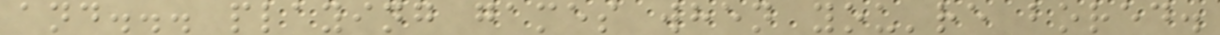and... playing games when you're bored.
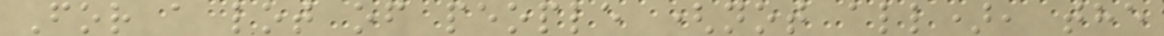For a lot of people (not all), the
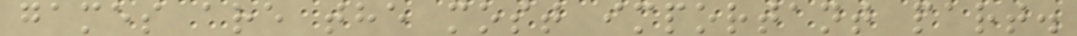games are the most important part.
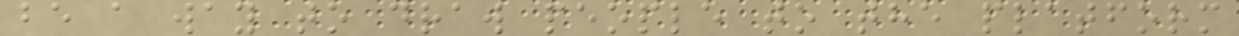be a way to draw people to the platform
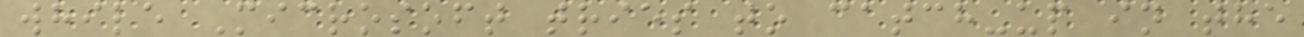while Microsoft tries to catch-up in the
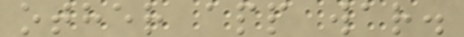other app war.
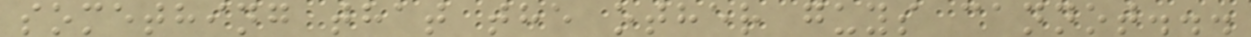something that the other guys cannot...
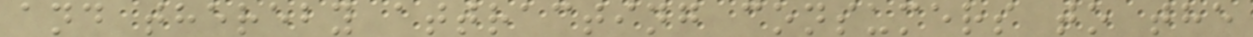and thereby attracting consumers to the
